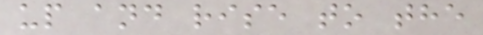up and rise to the
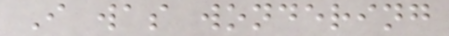I was wondering
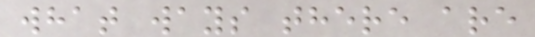what ways there are
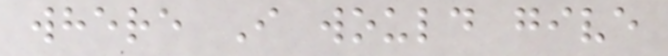where I would give
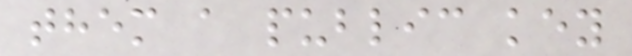them a public key
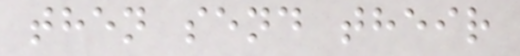then send their
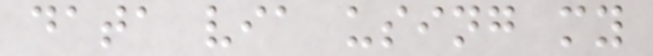data via using my
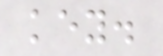key.
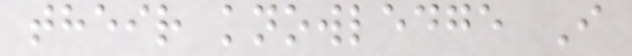their knowledge I
